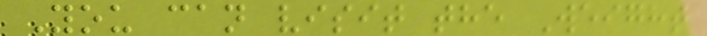You can visit the Weight
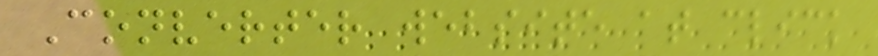Converter website at click
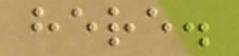here.
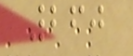260
